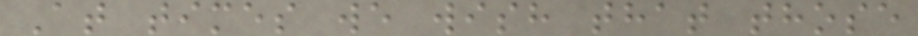At times we wish that those
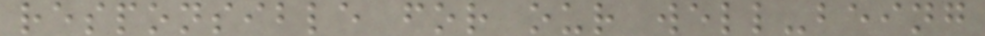responsible for our well-being
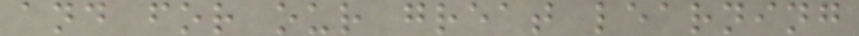and for our great learning
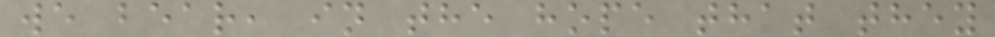we bear, in the hope that they
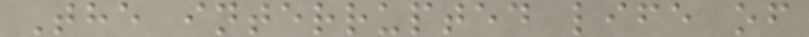The interrupted life of
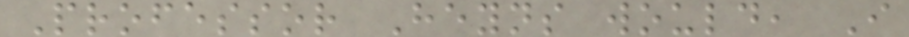Professor Heyns would, I
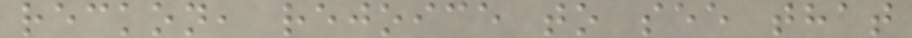reckon, rejoice to see that
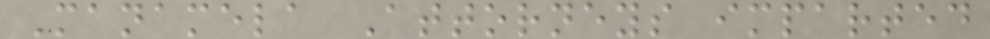Manamela Attorneys imparted
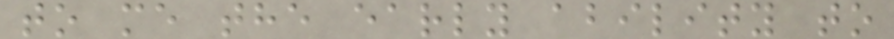to me the early ability to
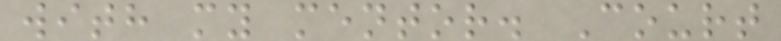with my mentor. Court
